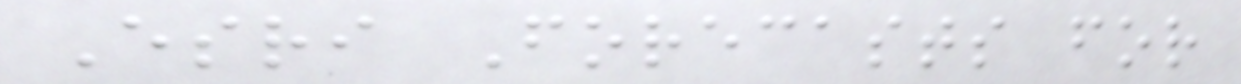Esri Forecasts for
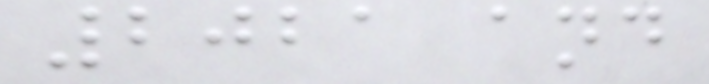2021 and
